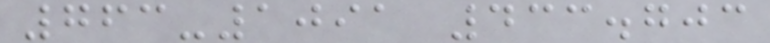763-1091 433.703
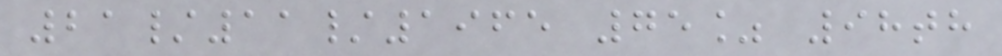21/11/1965 75% 98th
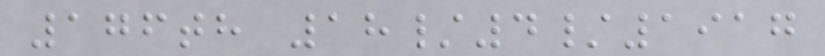176th 18/4/1917
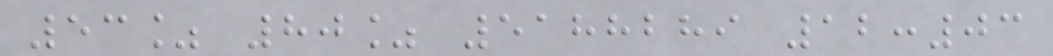53% 80% 5188289 12:03
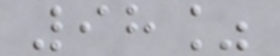98%
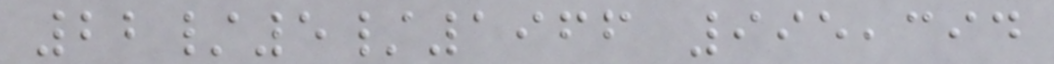22/5/1966 995,394
